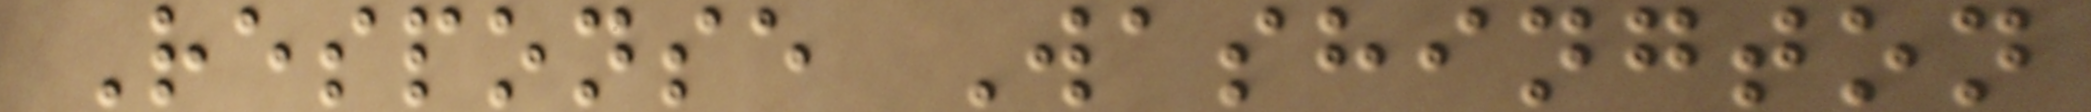Response Washington
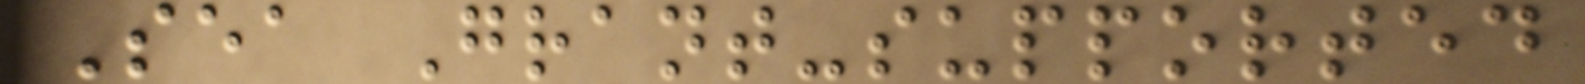Sea Grant-supported
